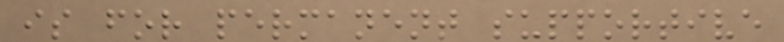is for permanent supportive
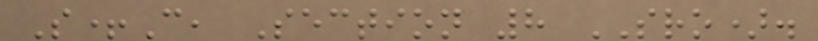S+C, Section 8 SRO).
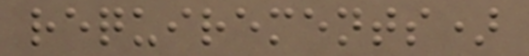requirements)
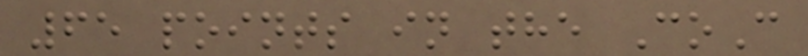65 points in the CoC
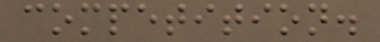competition.
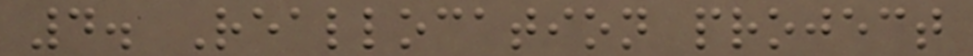4. Reallocation project
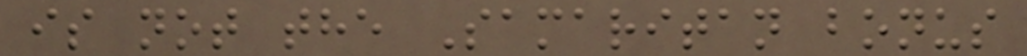is not the Samaritan bonus
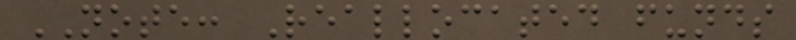NOTE: Reallocated funds
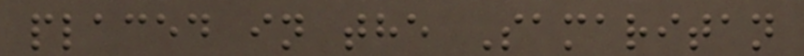placed in the Samaritan
